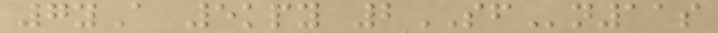7yA 5kpy 2SFn11s
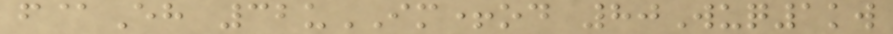f@Eh 32uIM+od 80Wuq1kw
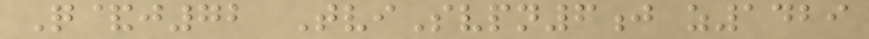Q&j72 TviSvpn6j z1429
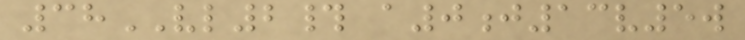38VL2# a0j13v5w
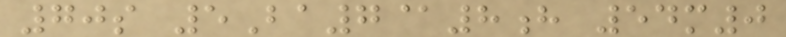70s 5Ba7@8h 54m0
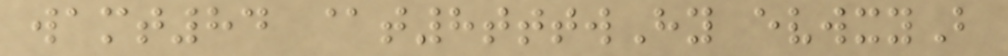wamt84 @t8tttwHy evwxyB
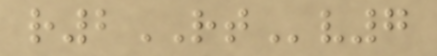r2RTv7
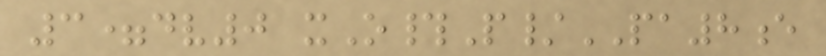3=dv0 xO#P/PA8e
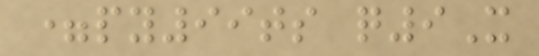=py99ts q9X
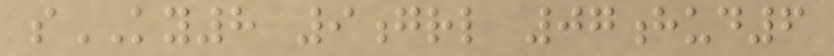sKY8 9grl 07hud6
